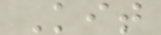Kit
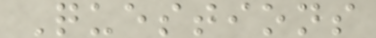Questions
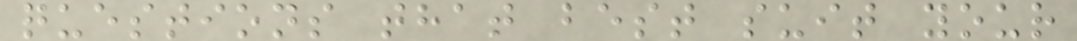questions that best suit your
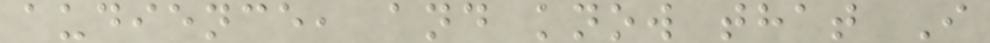audience, and know that I
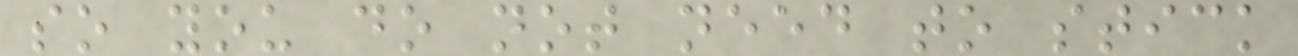so you do not need to stick
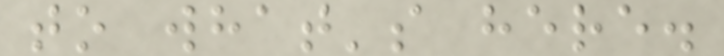to what's here.
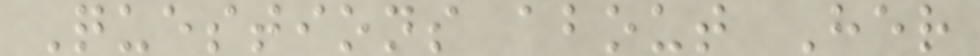Questions about Her
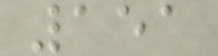151
